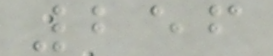256
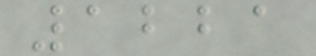1221
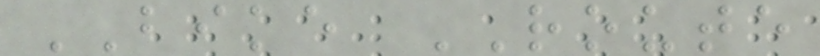BIKE ROUTE
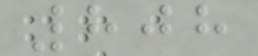808
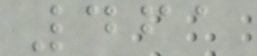461
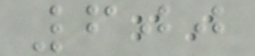600
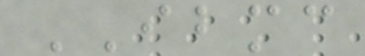IBMC
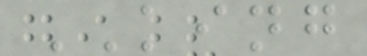KING
